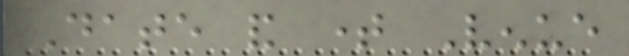Date and time Venue
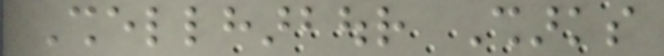Shellharbour Sharks
